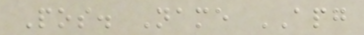Pos. Name APG
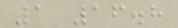1 16.8
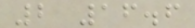2 16.6
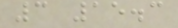3 15.3
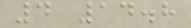4 14.8
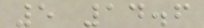5 14.6
